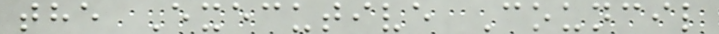the Executive Council
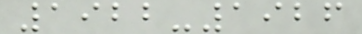1922-1926
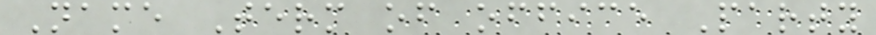Name Term of office Party
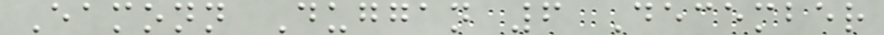Eamonn Duggan 6 December
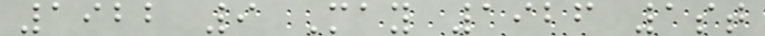1922 9 May 1926 1st
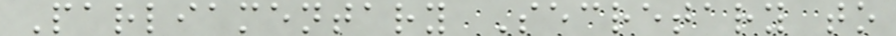Parliamentary Secretary to
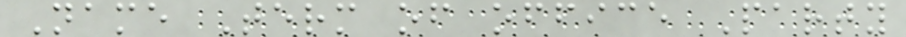Name Term of office Party
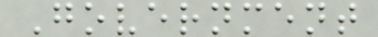Government
